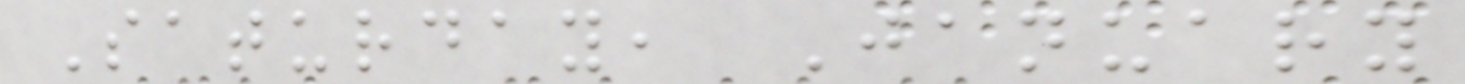Saturday, January
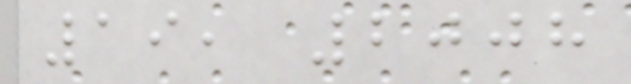19, 2008
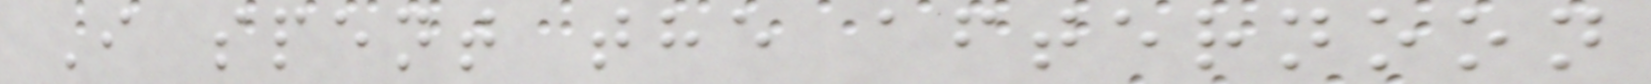I spent the afternoon
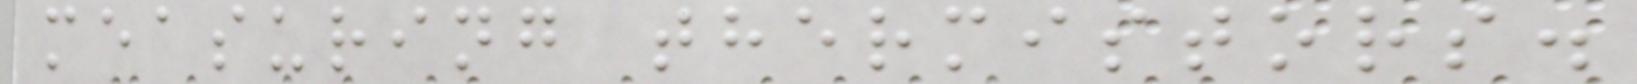measuring thermistors.
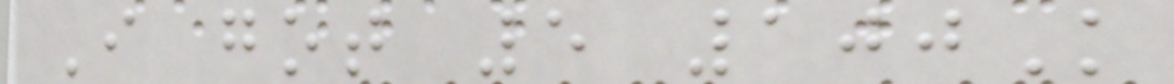I got 5 100K
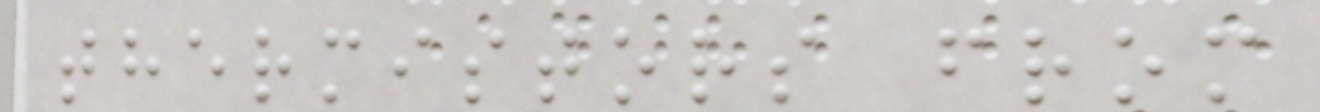thermistors from
